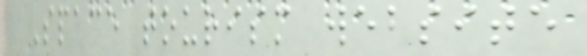Space tourism website
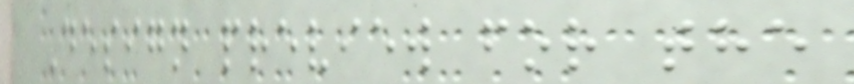Design preview for the
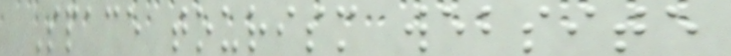Space tourism website
